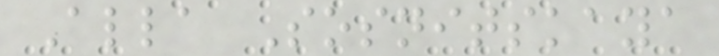Alla Sosnitskaya
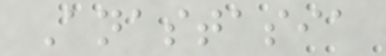Anastasia
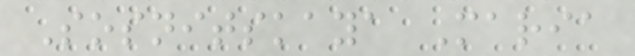Sosnitskaya Maria
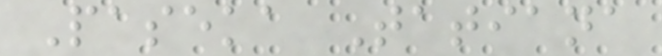Paseka Tatiana
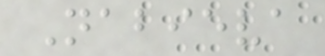Nabieva
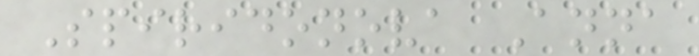Spiridonova Anna
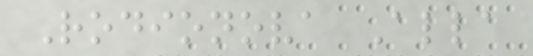Rodionova Alla
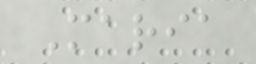Maria
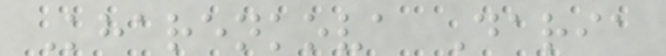Kharenkova Daria
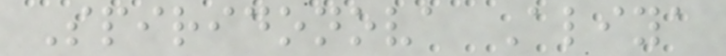Spiridonova Aliya
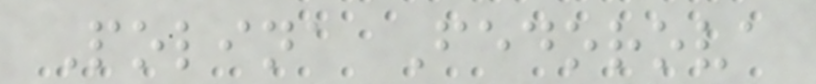Polina Fedorova
